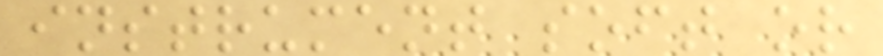instrument soft or
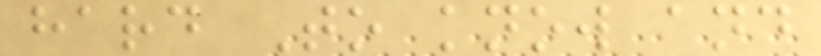hard To know and
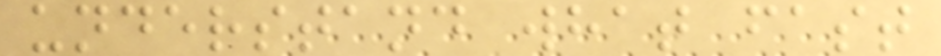understand what fast
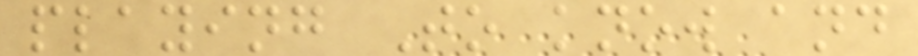playing To know and
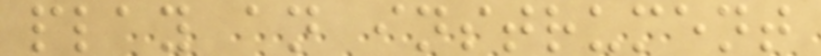play an instrument
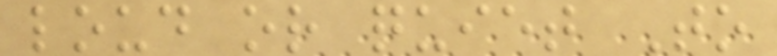loud or quiet To
